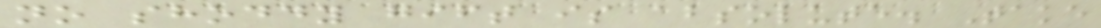no shoddy gift is absolute. Take
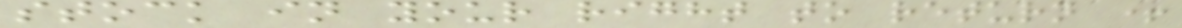stock in your right to return +
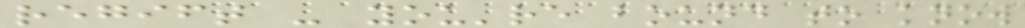regift - you're bound to know
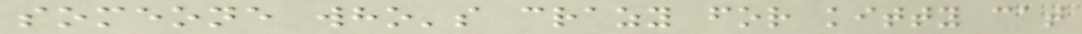someone who's crazy for kitty cat
